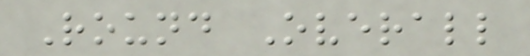Round Overall
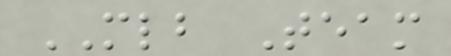MLB Team
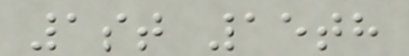1st 15th
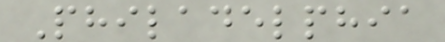Philadelphia
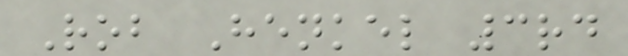Rob Henkel 3rd
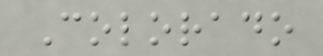Colorado
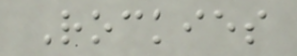Rockies
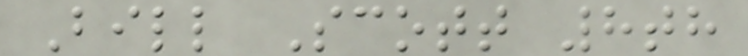Bill Scott 8th
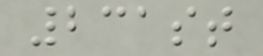231st
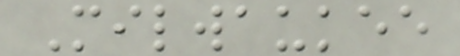Milwaukee
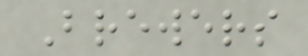Brewers
